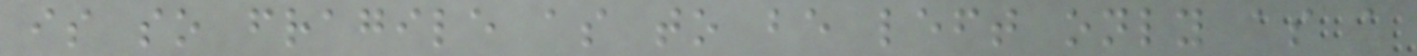is so fragile as to be left only as a
